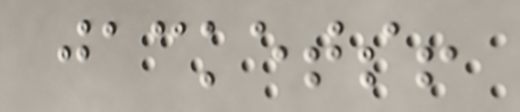jackets!
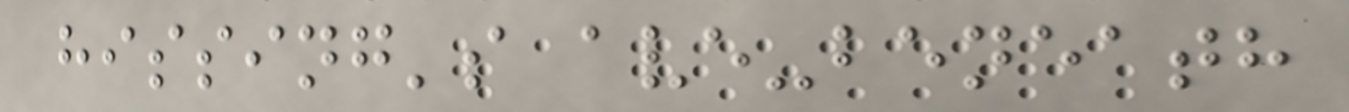hissing's ave-beneath
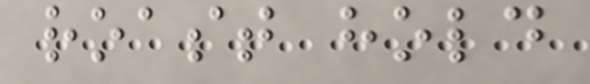roast hold
